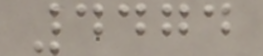4474
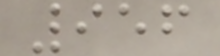956
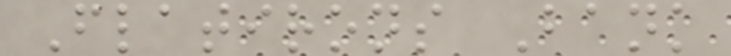Flatirons Bank
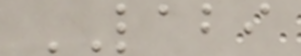LABI
